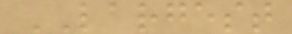LARGEST
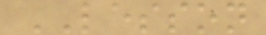LESSON
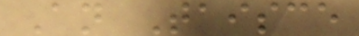An Taisce
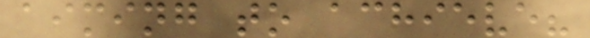aiming to achieve?
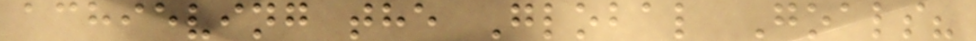achieving the Global Goals?
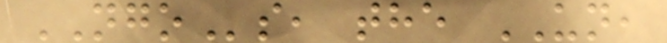NGOs, the UN,
